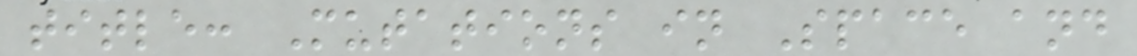title: Mutations in Space and
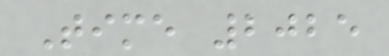Time 2025
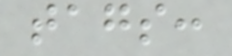tags:
